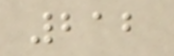212
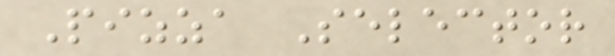Pizza Selector
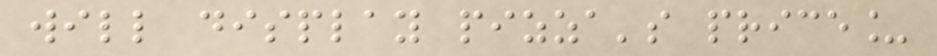will display pizza's price_
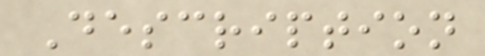Description
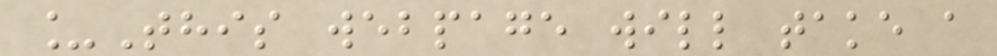_This webpage will take a
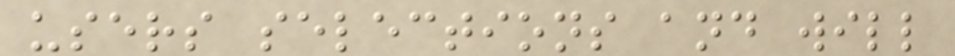users selections and will
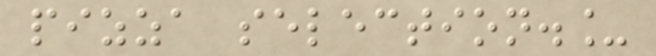pizza selection._
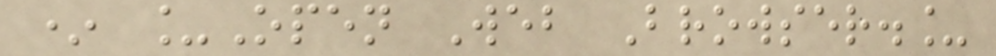* _Open Web Browser._
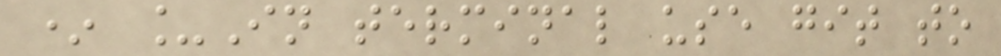* _In terminal use git to
